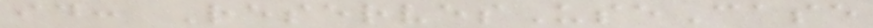id: ReservesUseCase
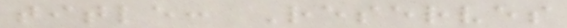title: Reserves
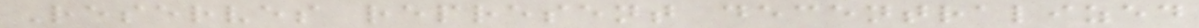Reserves represent decentralized
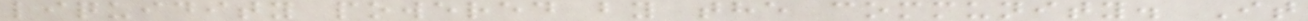liquidity powered by the community. It
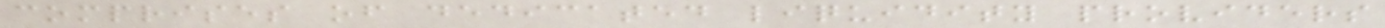comprises of dedicated liquidity providers
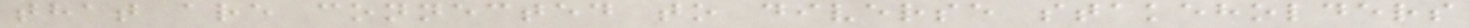that are connected to diverse stakeholders
